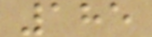185
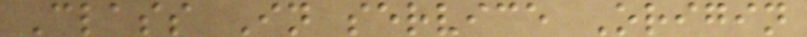Class In service Origin
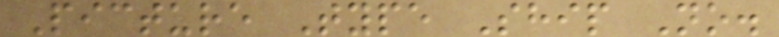Picture Type Ship No.
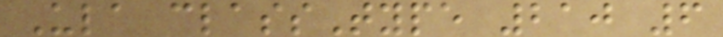Ula classType 210 6
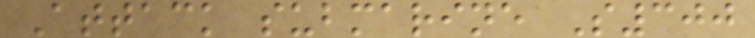Attack submarine S300
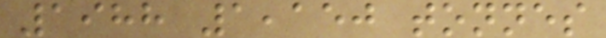1988 1,150 tonnes
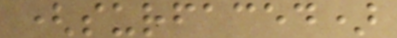(surfaced)
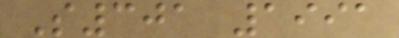S301 1991
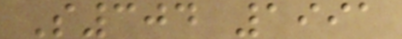S304 1991
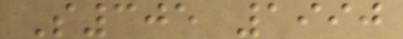S305 1990
